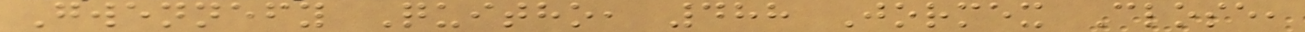Gwennefy Quitho, 488 Jormex Close,
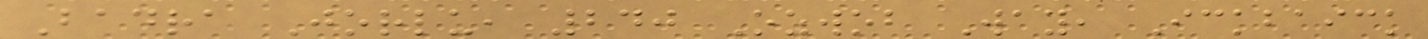Badra Jorlu, 240 Ozwob Way, Ickbaick
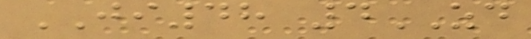JI48 4ZD
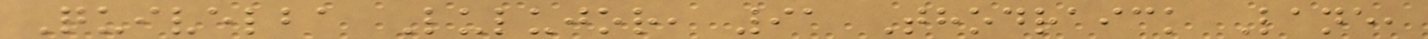Quivelba Lulujor, 91 Thodraick Lane,
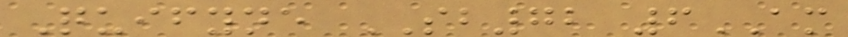Quifyne SB72 6AM
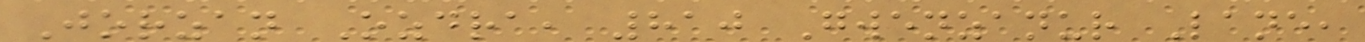Jorzan Ozdra, 810 Gwenzanur Lane,
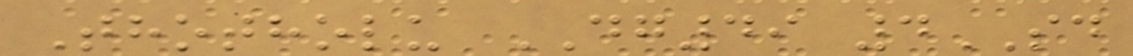Thotholu DG49 4SD
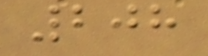208
